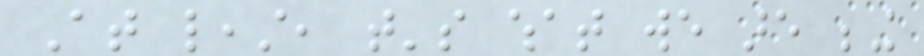At least, that's what we are being
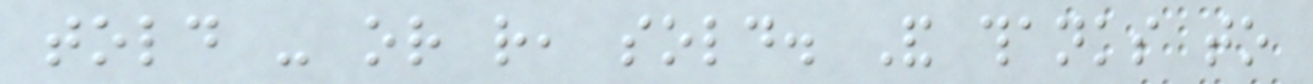told - or rather, sold. And thanks to
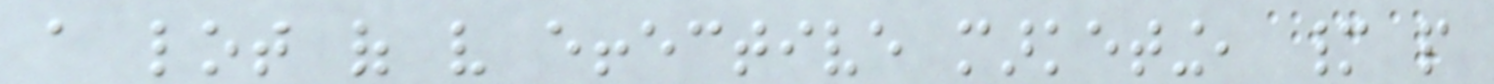a lot of very effective marketing, many people
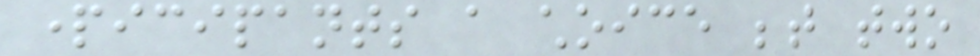participants a choice between two
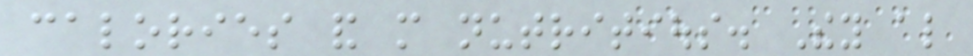calories and more nutritious. They also
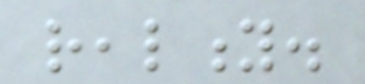reality.
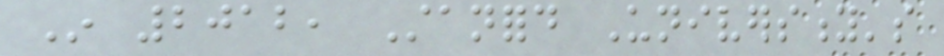In 2012, Stanford University's
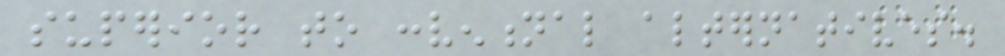superior to conventional alternatives.
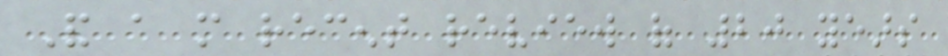And a more recent review of 20 years
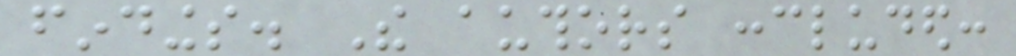findings. The authors concluded:
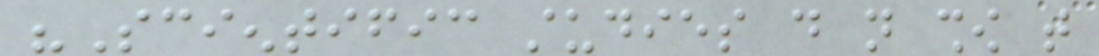"Scientific studies do not show that
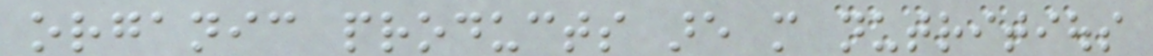organic products are more nutritious
